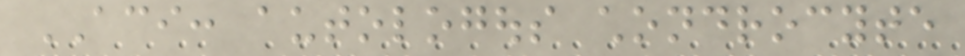ACI: autologous chondrocyte
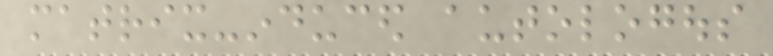matrix-induced autologous
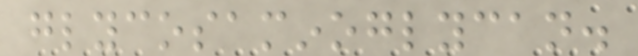glycosaminoglycan.
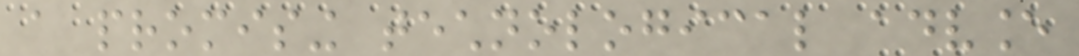a promising technological advance
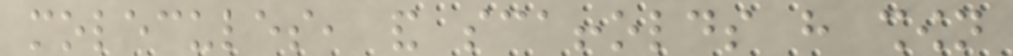molecules, and scaffolds have shown
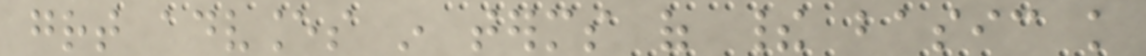great advances in terms of their basic knowledge
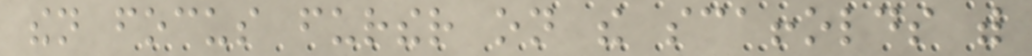then focus further on the scaffolds with
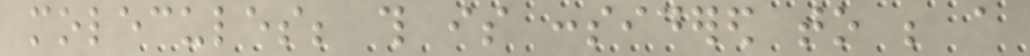molecules; this is considered to be a
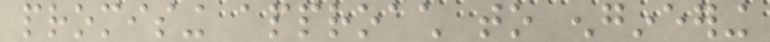promising approach to engineering
